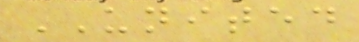UNITED
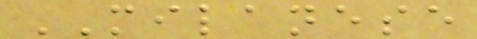MILANESE
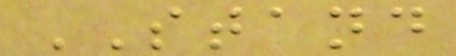STAND
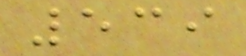539
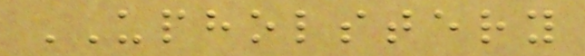UPHOLSTERY
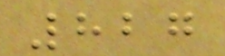827
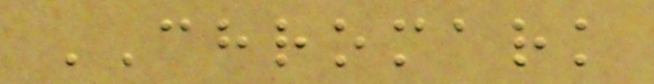CHROMARK
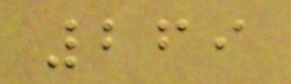269
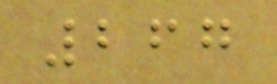267
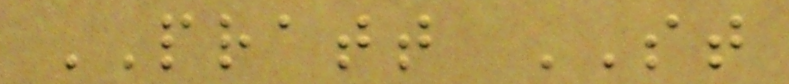PRATT ST
